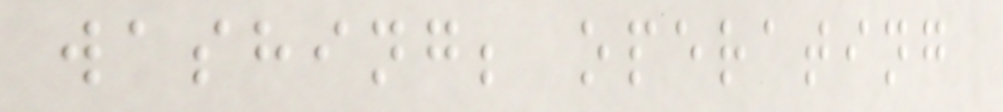washing; operating
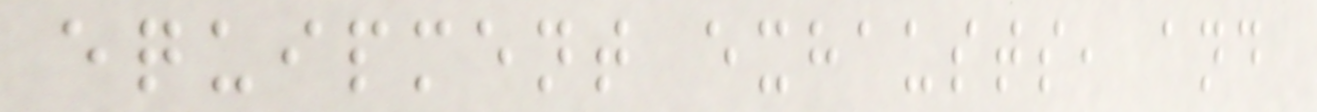equipment exhausts, and
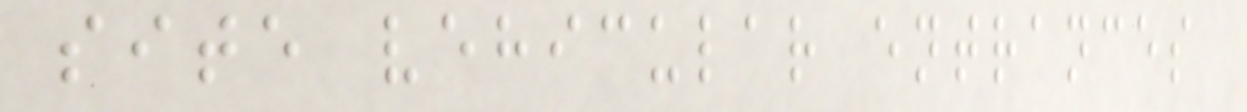site vehicular entrances
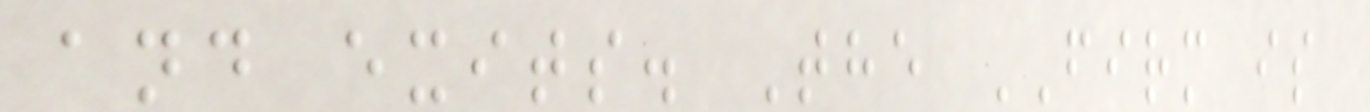and exits. The FIRM is
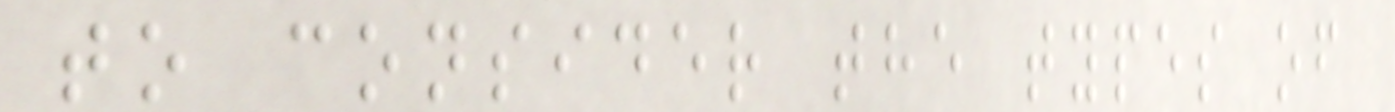to consider the types of
